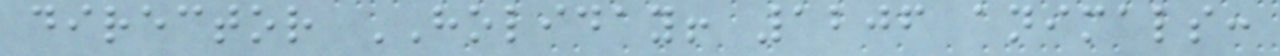director HOLIDAY! 1206 animals:
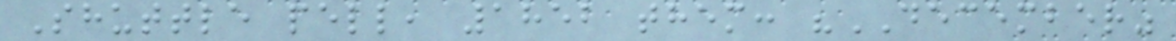Shuttle pell, 1852 them: "DECEMBER"
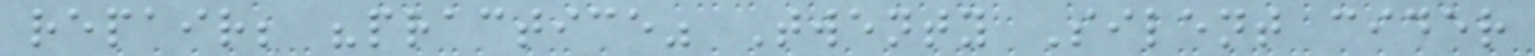repair; "practice" Twenty Silent cider
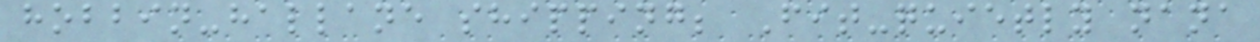hobbin-hallane shipping; Fit-quietly nana
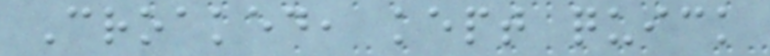Croaked, kept quick
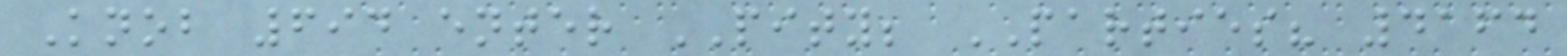Knob 694 enter PITY; PARTIES? 4164
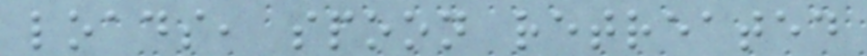loads, spoon retreated
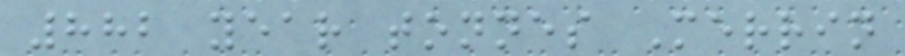882 year tonnes Merrin
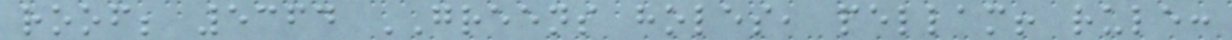roof; 5364 GREENS holes, pellam! rule:
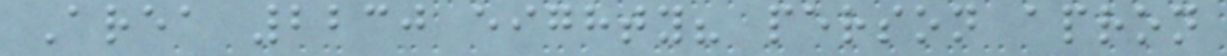Area 2230 eighty? person apron
